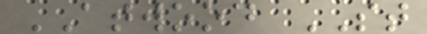ATWOOD ST
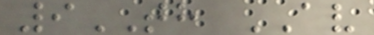9TH AV
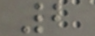2
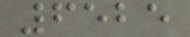6525
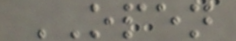OPEN
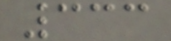333
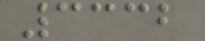3332
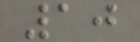10
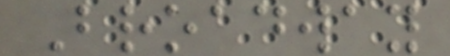Broadway
